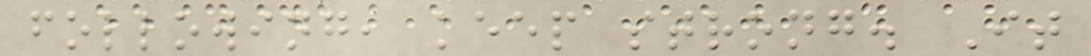following, keep strong. It
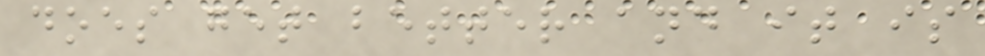does get better and it is
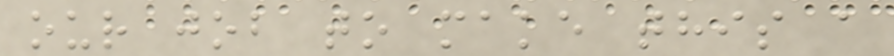our job to make this a
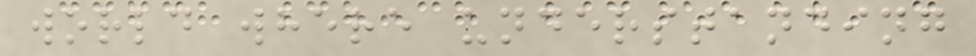world where understanding
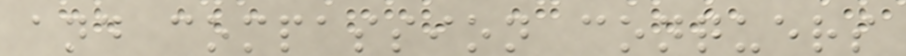and compassion conquers
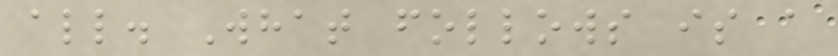all. What follows is a
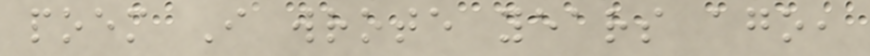poem I wrote years ago,
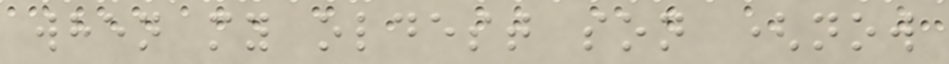when my oldest son (now
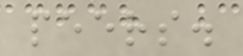peers.
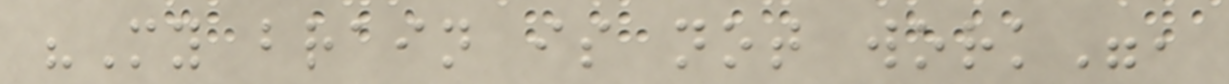"My brain is not work",
